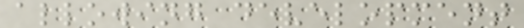allowing development
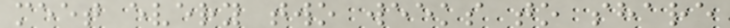meet every two weeks to share
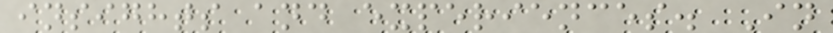insights and experiences. In
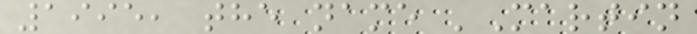1995, the name 'Martin
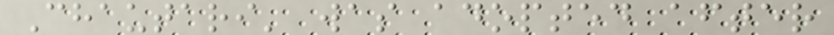Chautari' was adopted after
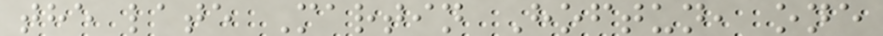the late Martin Hoftun, one
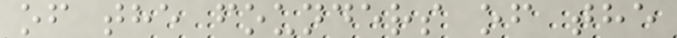of the founders of the
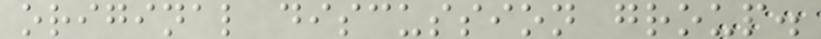original discussion group.
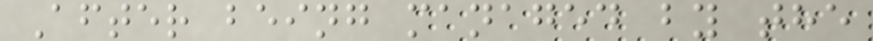After being managed by the
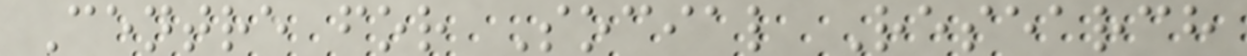Centre for Social Research
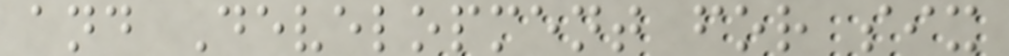and Development for six
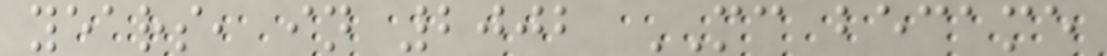years, in 2002 MC became
